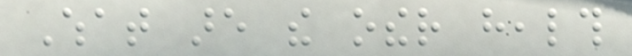What are the other health
